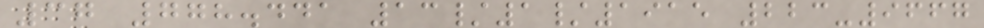37 778.441 13/1/1915 223-9667
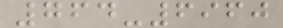764-6960
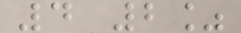4 2%
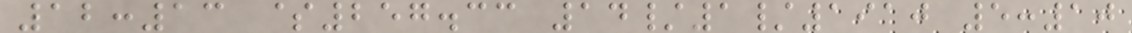12:13 $257.33 14/1/1910 5:10
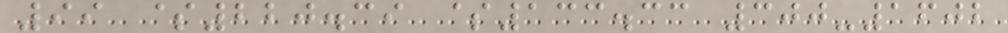99 $220.39 $133.33 300-1602
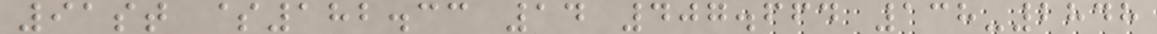91st $182.33 14 407.664 138-2848
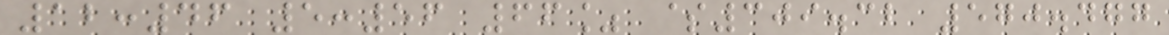12:46 5:56 66% $309.32 570.477
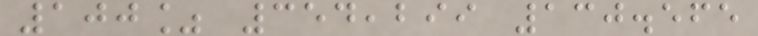100% 354,299 130.565
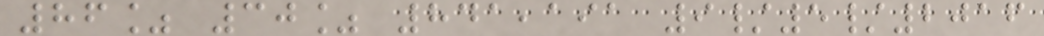86% 30% 841,191 9/5/2016
